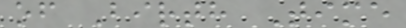of Birth Time
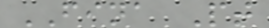FINA Pt
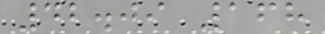42.09 168
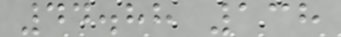44.88 138
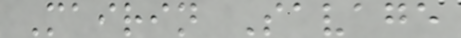Mairin Savage
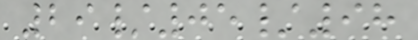29/05/98
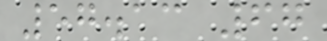57.13 67
